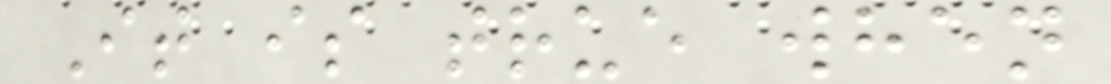It is true when
